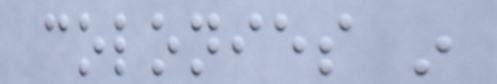colonies in
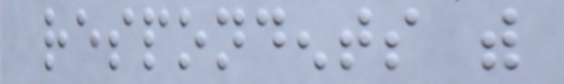respondents with
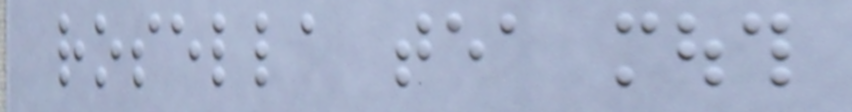rosella tea mouth
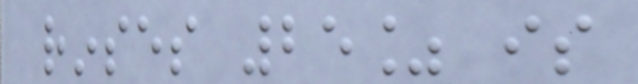rinses 25% is
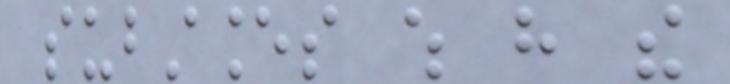substances which have the
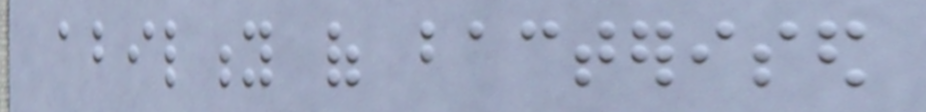ability of bacterised
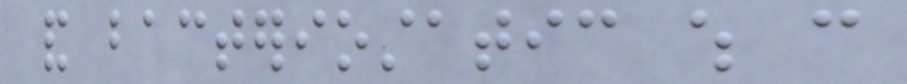and bacteriostatic which can
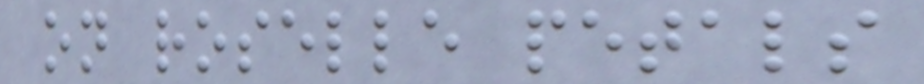on roselle petals
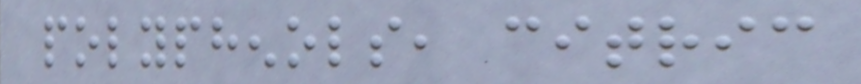polyphenols, citric
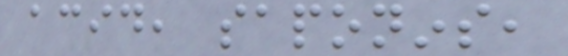acid, saponins,
